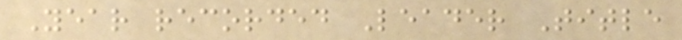Year recorded Leader Title
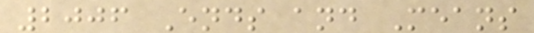2006 Ends and Means
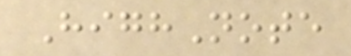HighNote
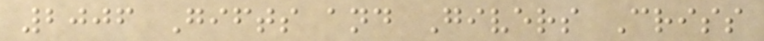2006 Gifts and Givers Criss
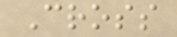Cross
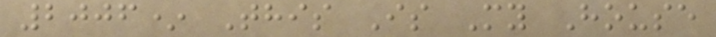2006* This Is My House
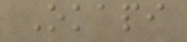Okapi
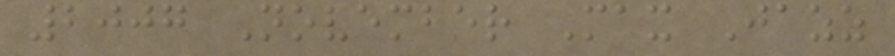2007 November Max Jazz
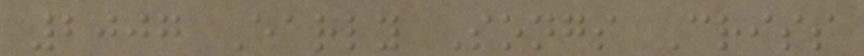2007 Early Songs Criss
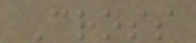Cross
